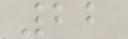22
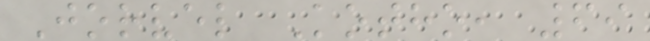Jorvel Kotho, 69
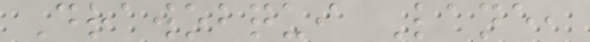Drawobqui Lane,
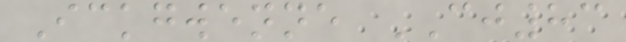Ickgwenne CJ83
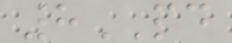8PD
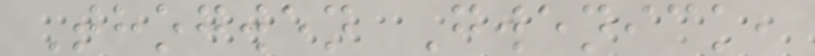Thogwen Gwenick,
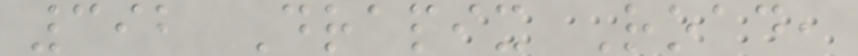392 Drapix Road,
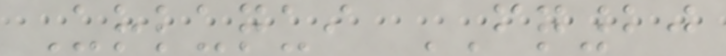Urluqui FQ20
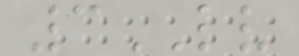3LV
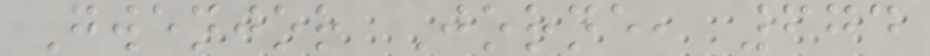Gwenjor Jorne, 674
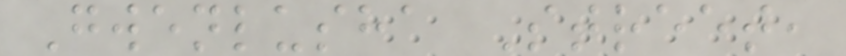Gwenlusha Street,
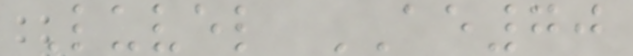Luvel AE70
